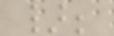};
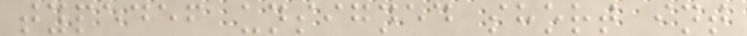typedef unsigned short int
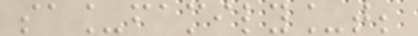sa_family_t;
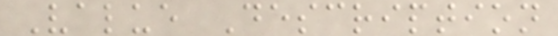Value Description
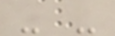- -
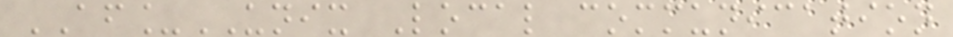AF_UNIX Local communication
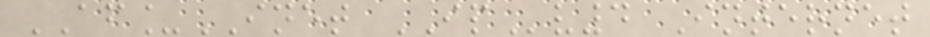AF_INET IPv4 Internet
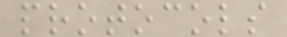protocols
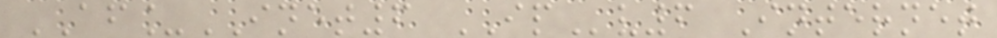AF_INET6 IPv6 Internet
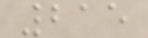215
